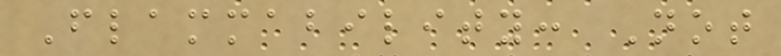Flammability: Not
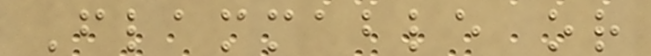Flammable or
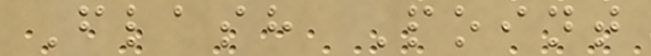Flash Point
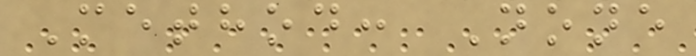Method: None
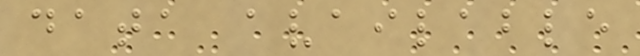data available
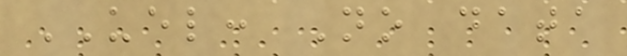UEL: No data
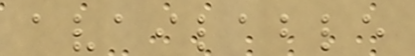available
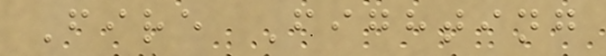Fire Fighting
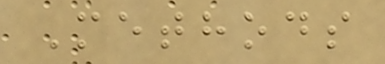Methods
